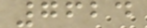7624
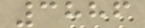3886
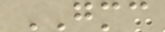GMC
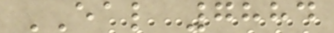EAL 7884
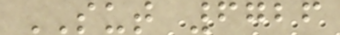SUT 6726
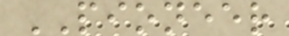PIONEER
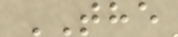THE
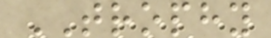TROPHY
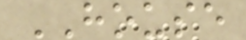HOUSE
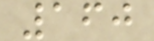160
